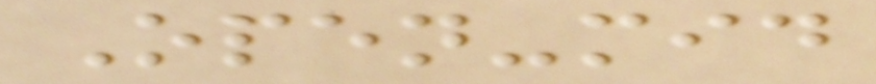Open-mid
